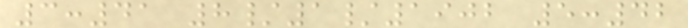3:41 8/1/1902 5:42
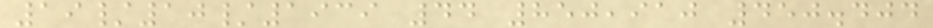19/10/1939 44 850,910 450.404
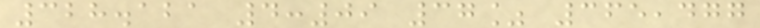328.121 4:09 37% 365,477
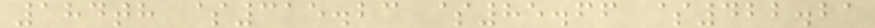184th $315.23 $85.66 $422.21
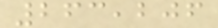263,206
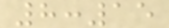8:15
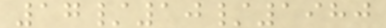17/10/1980
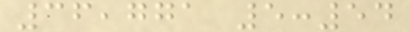36,771 5:54
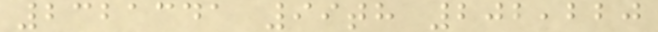2321341 99th 202,220
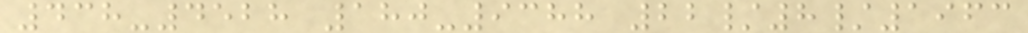438-4528 180-9388 22/8/1963
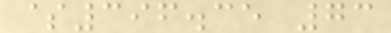$396.35 73
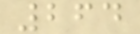264
